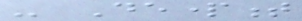- Department
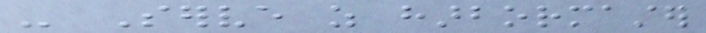- Serve as harbormaster
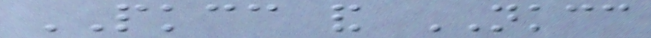PKCC and NKCC
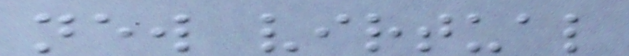new virtual
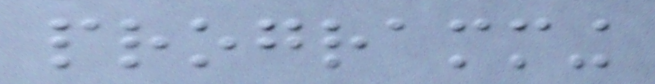programming
